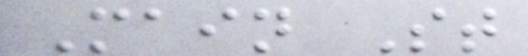Main St
